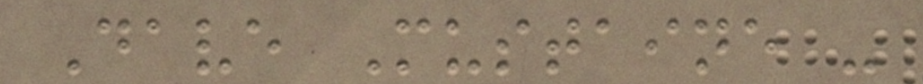Dave Mustaine -
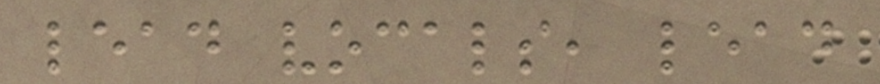lead vocals, lead
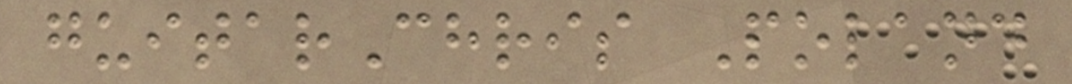guitarChris Poland
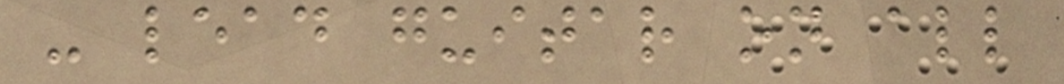- lead guitar on all
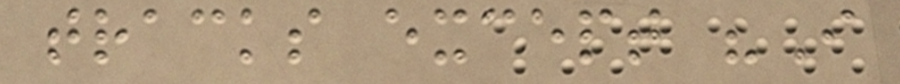tracks except "I
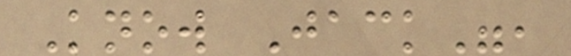Know Jack",
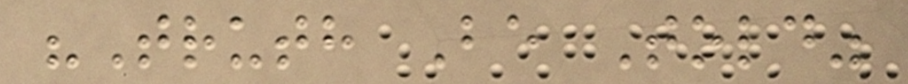"Truth Be Told"
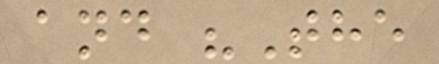and "The
